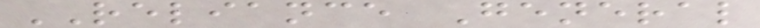RELIANCE General
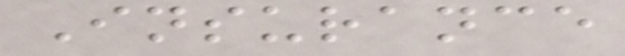Insurance
